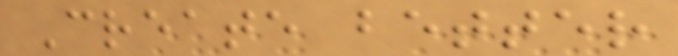Create better
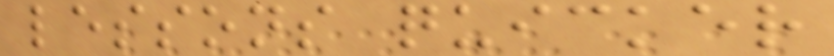lessons quicker
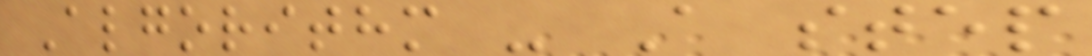Algorithm - A step
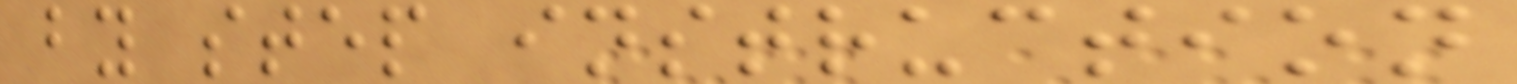by step instruction
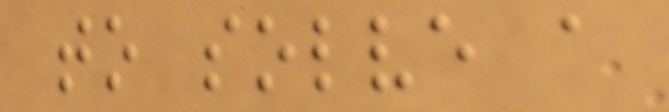to solve a
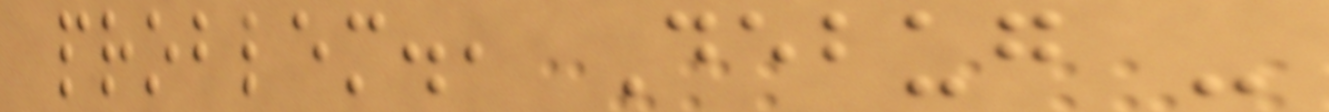problem., Debug -
